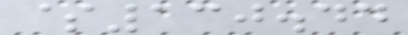$130.44
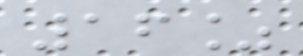16%
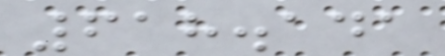618.141
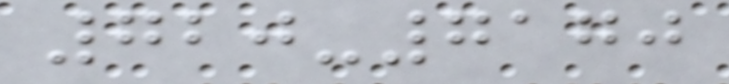720-7170
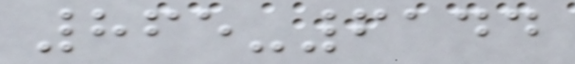865-6144
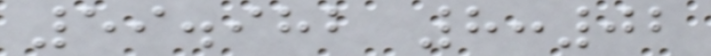59.982 8:02
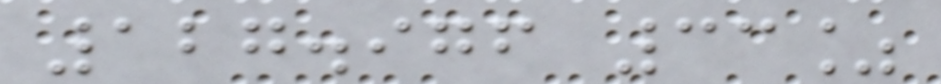127.976 33%
